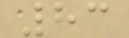83
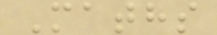Maths
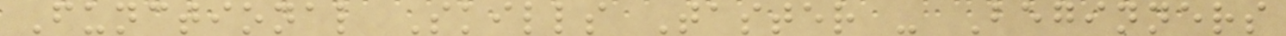Functional Skills Taster - Beginners
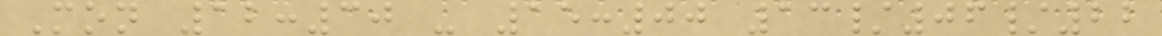Mon 12:30 - 15:00 13/06/22
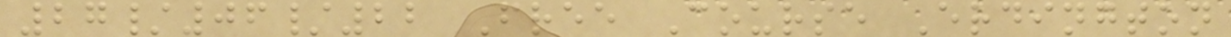27/06/22 Free Course Erdington
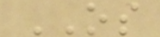OS
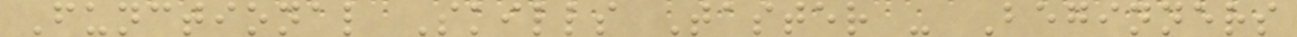Functional Skills Taster - Beginners
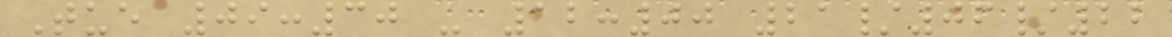Tue 09:30 - 12:00 21/06/22
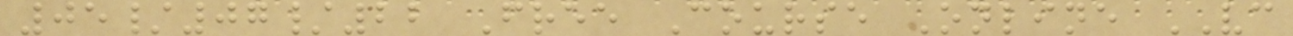05/07/22 Free Course Online VC
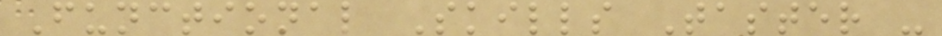Functional Skills Taster -
